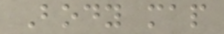Body map
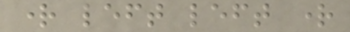right left left right
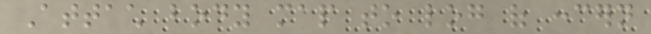Attach body map to log of concern
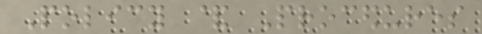Policy & Procedures
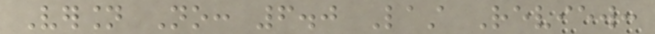Version No: 6.0 Last Review:
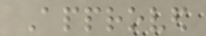Approved
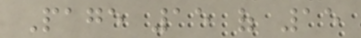Page 15 of 15
